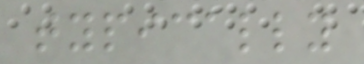typically
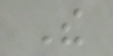The
